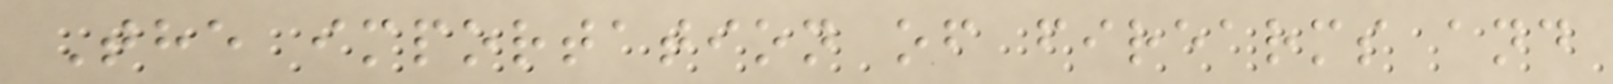The importation of firearms and
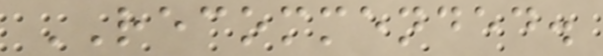RECOMMENDED.
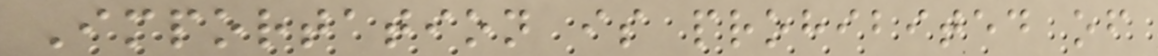Importation is prohibited of
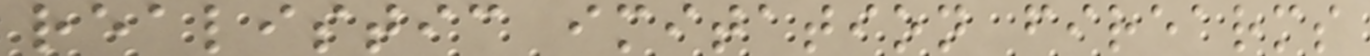realistic imitation firearms
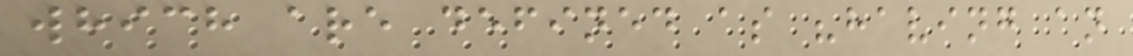which are defined as "having an
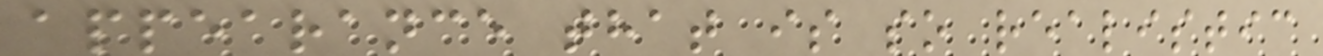appearance that is so realistic
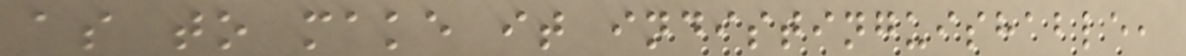as to make it indistinguishable,
